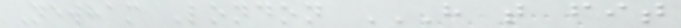Newham London H T FIT
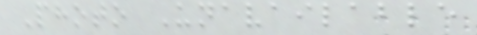Photo Unavailable
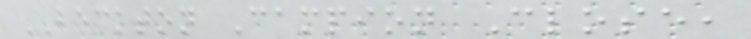BECKTON Campion Close,
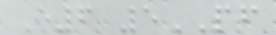E6 5PF
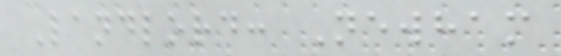Landlord: Newham
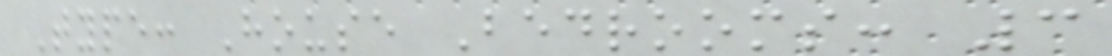Type: House Bedrooms: 3
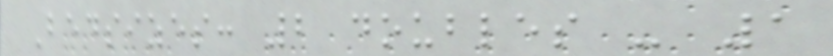Bedsizes: 2 doubles - 1
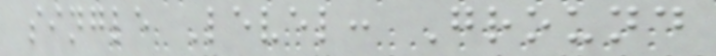single Level: Ground
